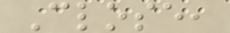Close,
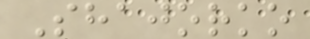Shajorko
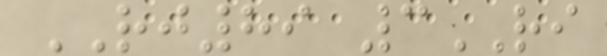RJ89 3RI
